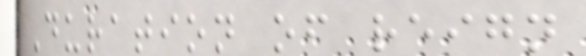Duration of reign
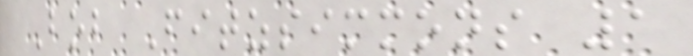Bob Fitzsimmons 1
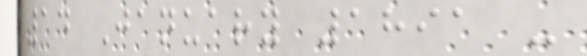14 January 1891 -
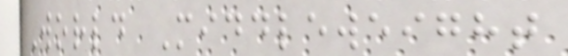World Middleweight
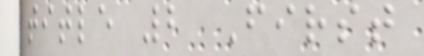title 2 First
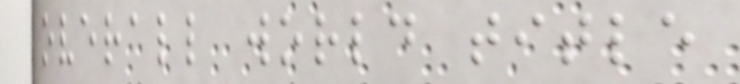overall world title
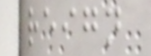reign
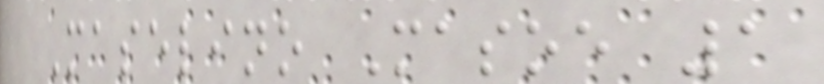Maselino Masoe 1
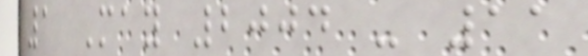1 May 2004 - 11
